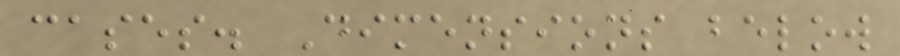cases. Dimensions below
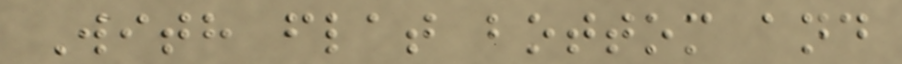With flat bottom and
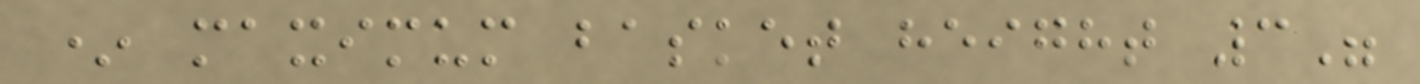* maximum basket height 3"
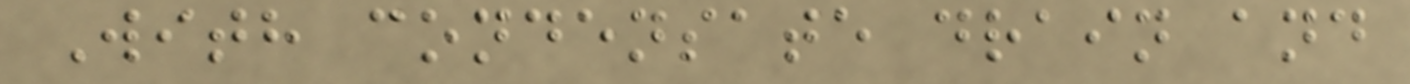With condensate drain and
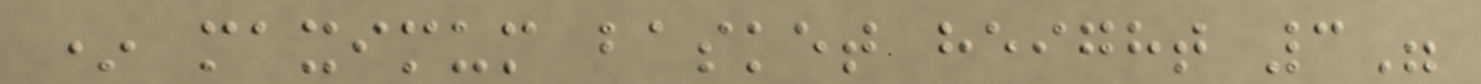* maximum basket height 3"
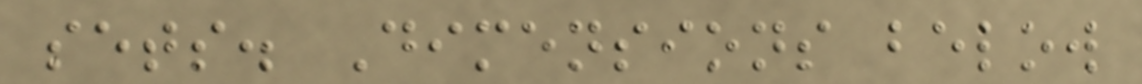sets. Dimensions below
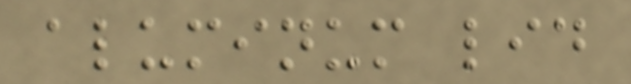aluminum lid
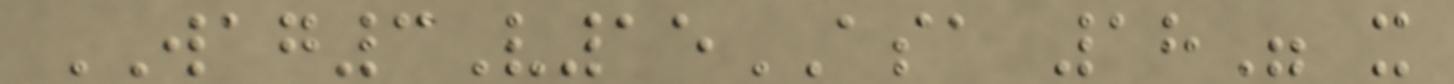WAG3V15ASA 18" x
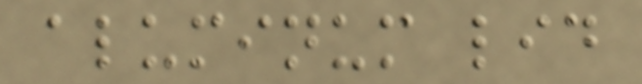aluminum lid
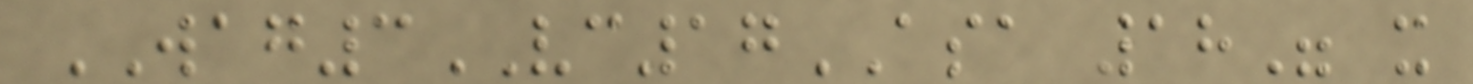WAG3VC17ASA 18" x
